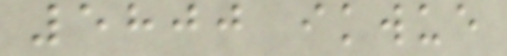5800 ikwue
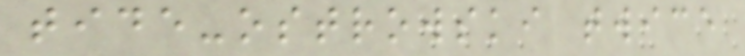tide-ostrowski twice
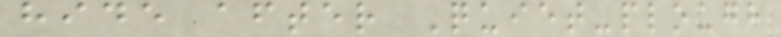hide after Quiet-plough
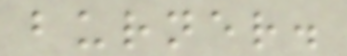burner.
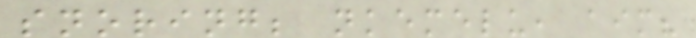snoring; nkemelu, aim?
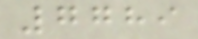7789
